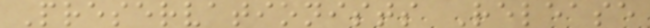Preservationists Release
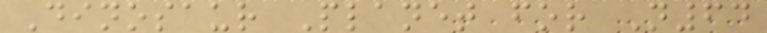Dinosaur Planet for N64
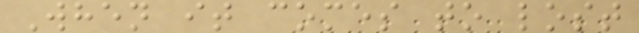When it comes to lost
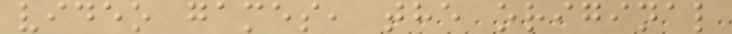video games, the original
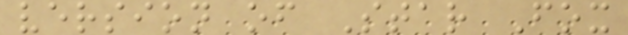version of Star Fox
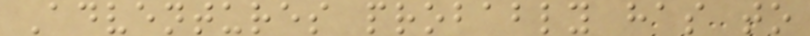Adventures probably has to
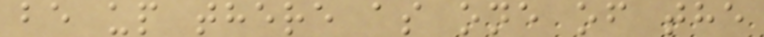be up there as one of the
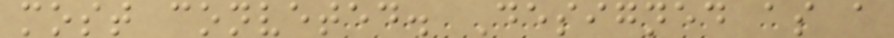most conveted. Designed as a
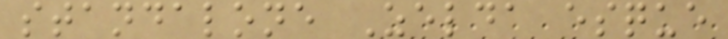standalone Zelda esque
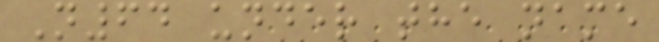N64 under the name
